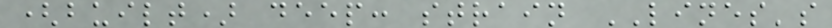(built) deep: strain LINES's
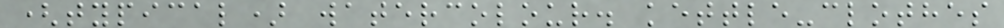(typical) watercolour. kettle-clothes
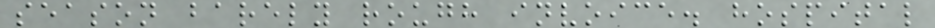season barely rough invoice. hospital
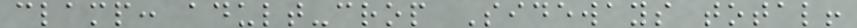clamp: adult-crop Sideways total!
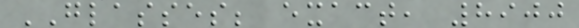GLASSES; exact, 8900
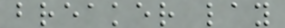breaker lay
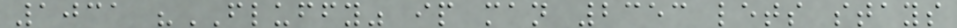1031 "FLUFFY" ip man 2353 lets stays
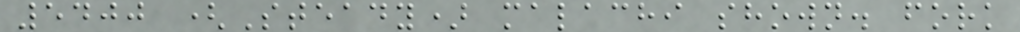5400 (Steady) malachi shown. fork
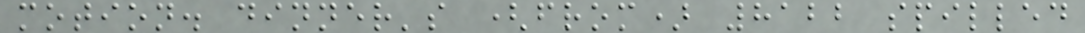motion. dinner's (from) 8122 spilled
